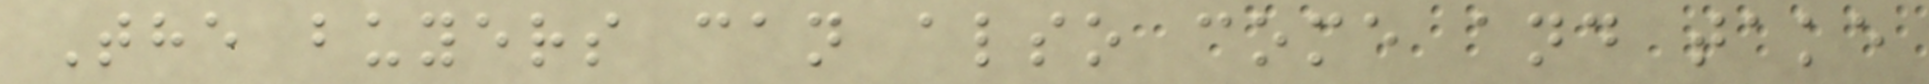The buyers can also come and take
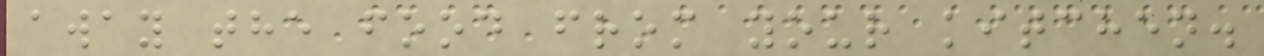away the food from your kitchen.
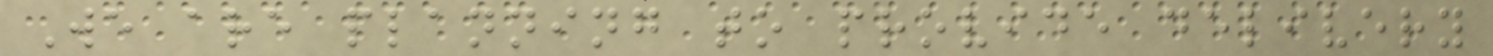We are planning to provide delivery
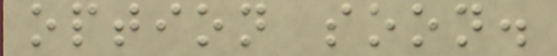option soon.
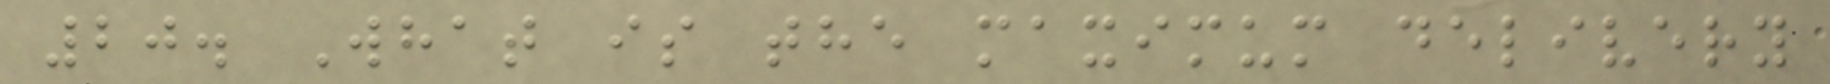20. What is the maximum delivery
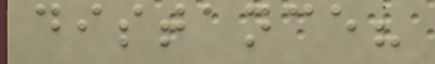distance?
